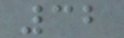32
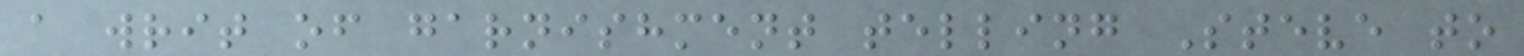a writ of garnishment telling Steve to
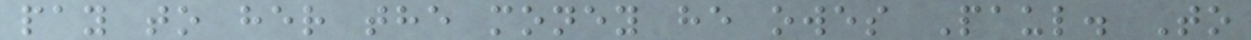pay to her the money he owes Paul. To
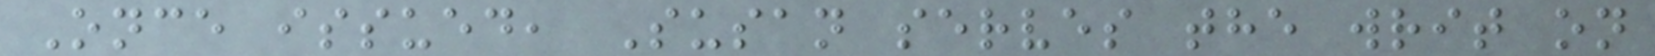Once issued, Susan serves the writ on
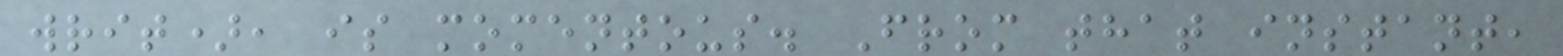writ), is momentous. From that instant,
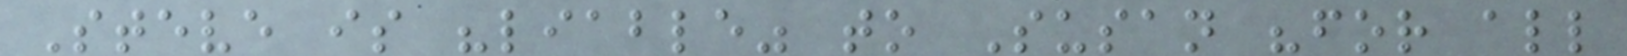Steve is "liable" to Susan "for all
